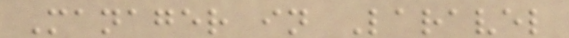Manager in Laravel
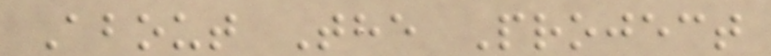About The Project
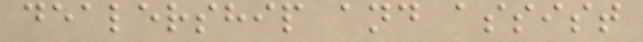dealership and assist
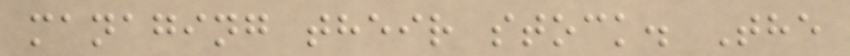managing their stock. The
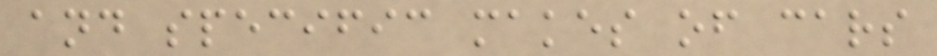and specific makes of cars
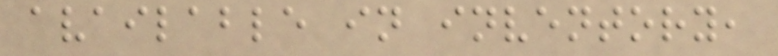available in inventory,
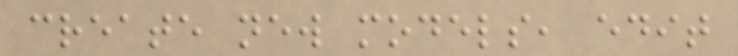create new models, edit
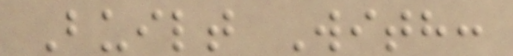Built With:
